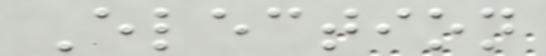Election
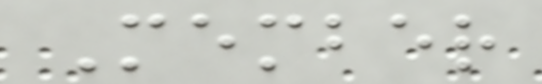Member
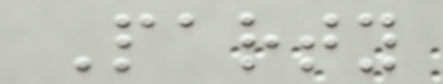Party
